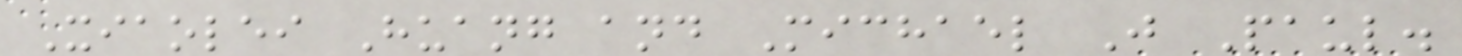Xiaolei Huang and Michael J Paul.
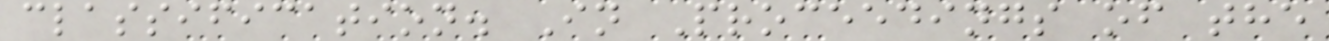classification. In Proceedings of the
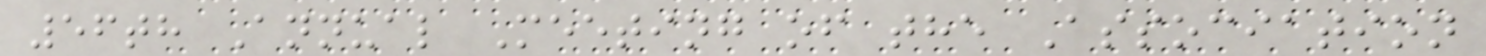56th Annual Meeting of the Association
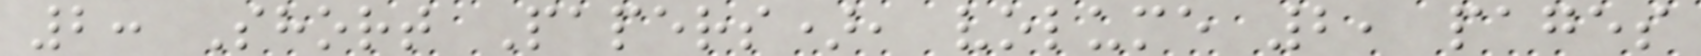2: Short Papers), volume 2, pages
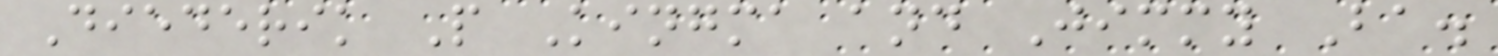Diederik P Kingma and Jimmy Ba.
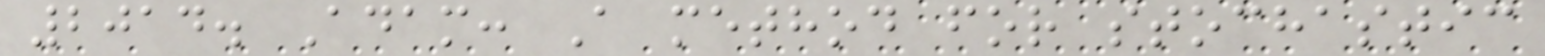2014. Adam: A method for stochastic
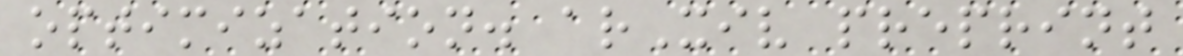optimization. arXiv preprint
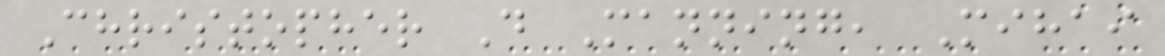Christopher D Manning, Mihai
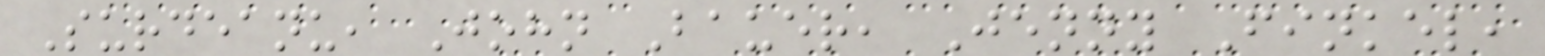Surdeanu, John Bauer, Jenny Finkel,
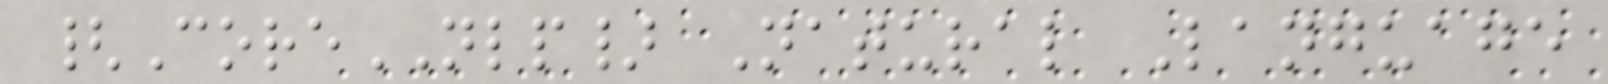{CoreNLP} Natural Language
